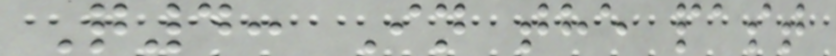Q4: In the past
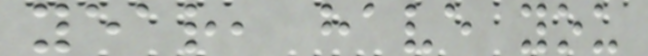year, have you
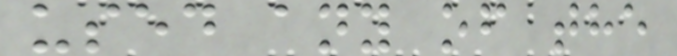used any of the
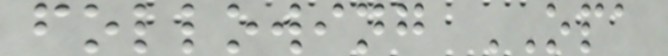following OPA
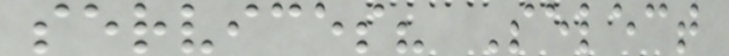services? Select
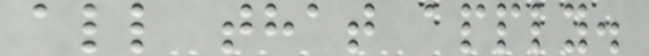all that apply.
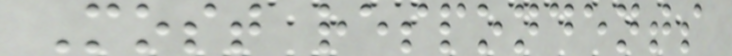Most respondents
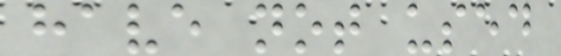have not used
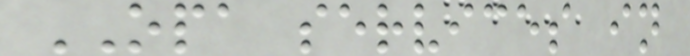OPA services in
